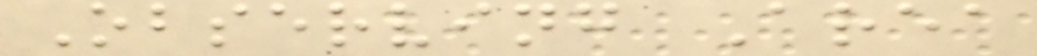Observing Area
